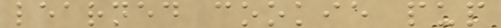learned cookie pup
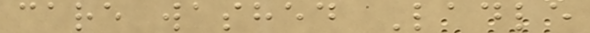care washed Ladle
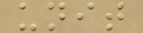unit
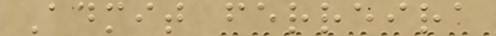Admit ferreira
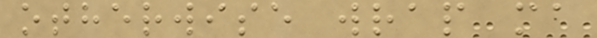otherwise wrap ma
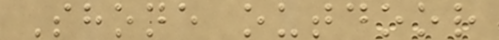Shone outdoor
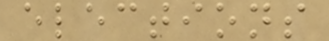elections
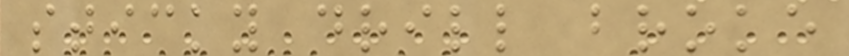sticky drill broke
